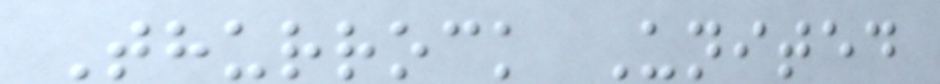Thurrock United
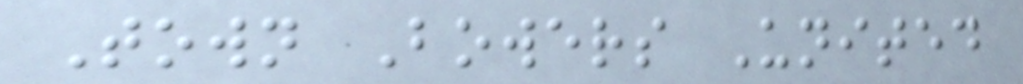Town Bowers United
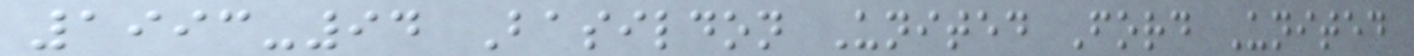1993-94 Basildon United Ford United
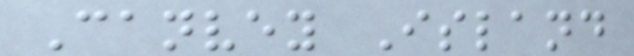Canvey Island
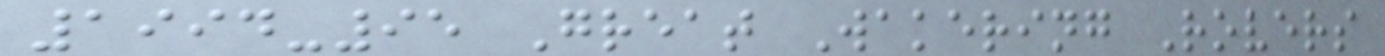1994-95 Great Wakering Rovers
